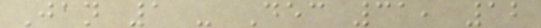Jan 1 - Dec 31, 12
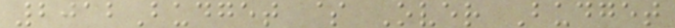2012Budget $ Over Budget
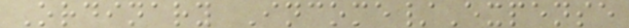Ordinary Income/Expense
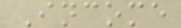Income
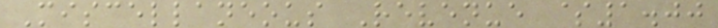Miscellaneous Revenue $1.00
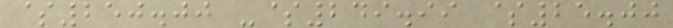$250.00 -$249.99 $25.00
